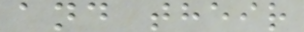and their
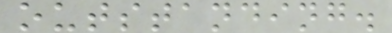outstanding.
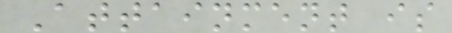Attainment is
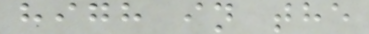high in the
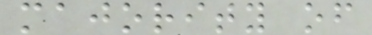majority of
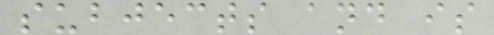subjects and is
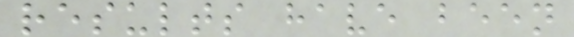results have been
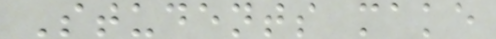Students make
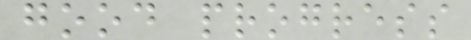good progress
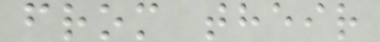from their
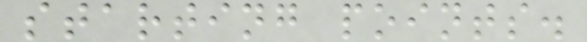starting points.
